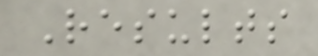Results
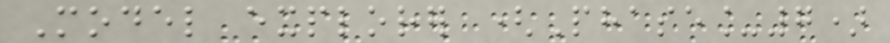Model explorer (Phase_7)
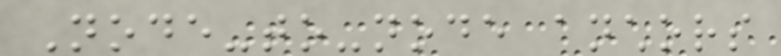Node-to-node anchors
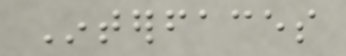Interfaces
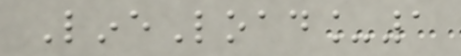LineLoad_1
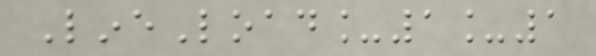LineLoad_1_1
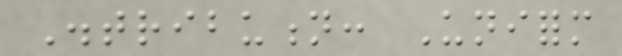Distribution: Uniform
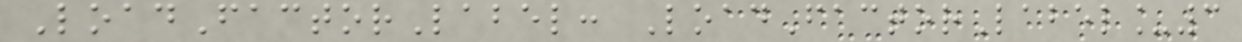LoadFactorLabel: LoadFactorLabel_3
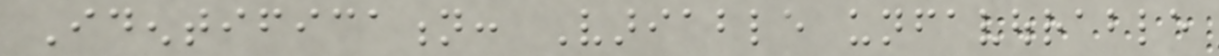Identification: Variable unfavourable
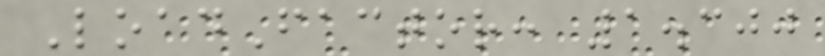LoadFactor: 1.300
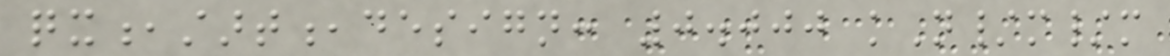qx,start,design: 0.000 kN/m/m
